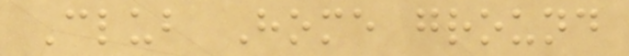Club Home ground
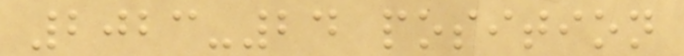2023-24 position
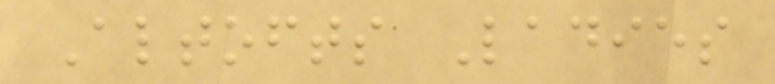Altofts Ladies
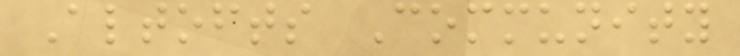Altofts Community
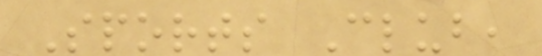Sports Club,
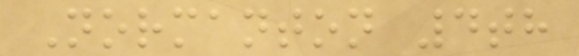Normanton 4th
